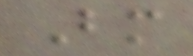Bm
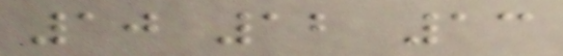10 12 13
